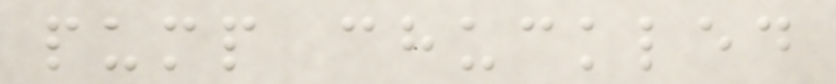pump chuckled
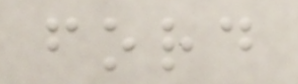ford
